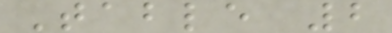Table 2
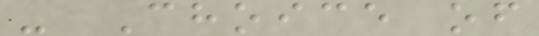- Choice of
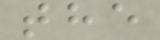the
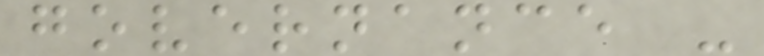governance -
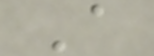A
